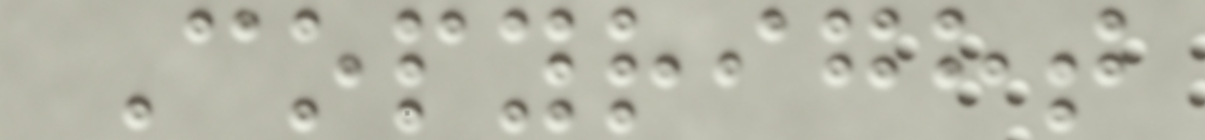Copyright
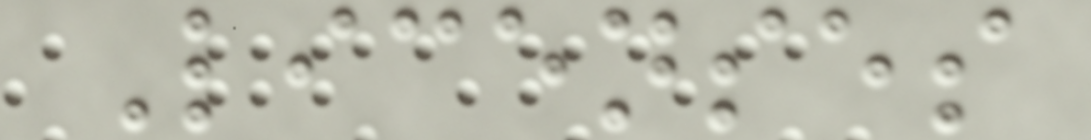Licenses
